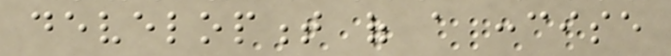development of a concise
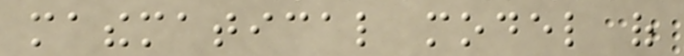mathematical model of
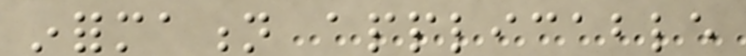information applicable
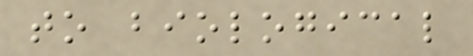to biological
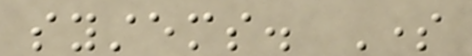systems. Some
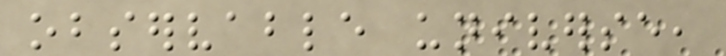observable universe,
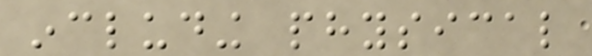including physical
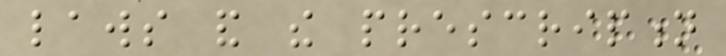laws and the prescription
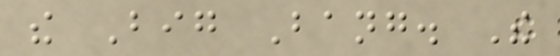the Big Bang. The
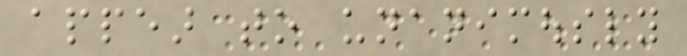appear to unanimously
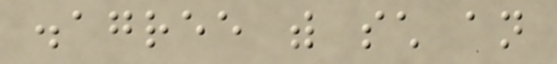disagree with such an
